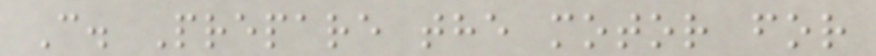C. Prepare the motor for
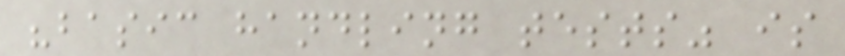"basic handling tests" is
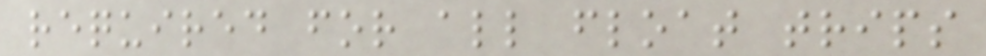required for all float trips
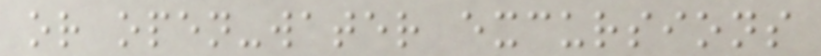or open-water excursions
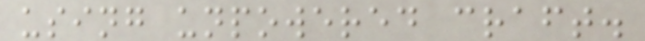using unpowered craft.
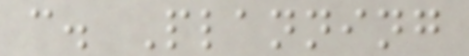c. Planning
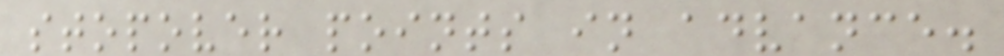stopover points in advance.
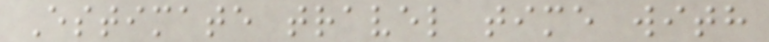Estimate travel time with
